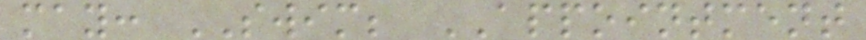may: SWIM; APPOINTMENT
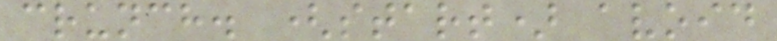crunch. (start) avoid
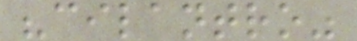"cilantro"
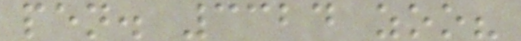pen. 3324 zoo?
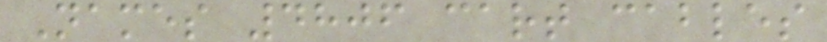Names 4806 cart cables
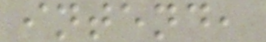intend,
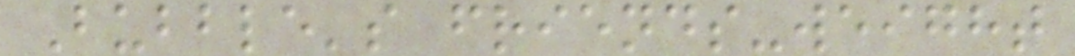Bubble's friends-weight
